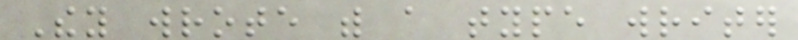They wrote with a type writer
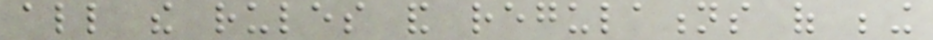all the rules and regulations of being
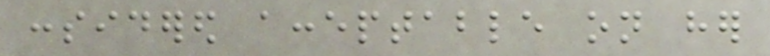considered acceptable on her
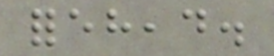forehead.
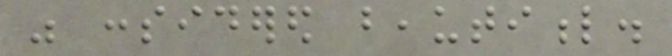was considered beautiful.
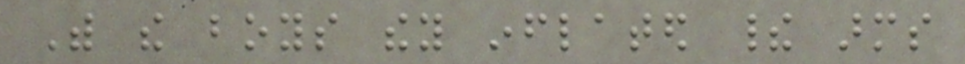With the boys they inflated their arms
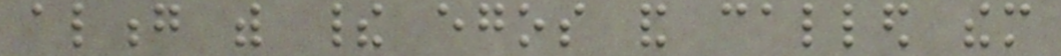along with their egos and called them
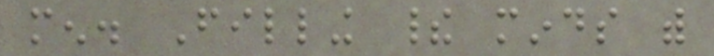men. Filling their minds with
